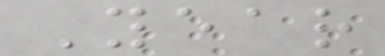Year
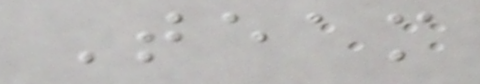Team
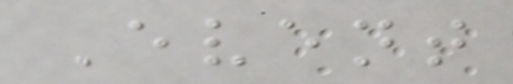Event
